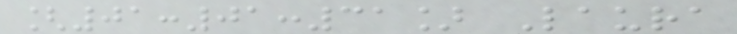[01:01:31] Laura
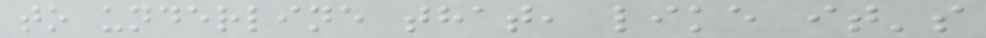to underline that, like it's
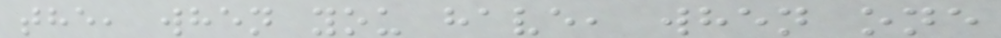the, when you have, when one
